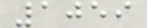1059
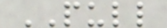PULL
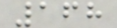168
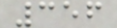356
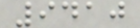9410
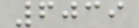6039
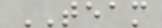TEAM
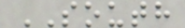SOUTH
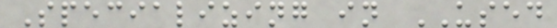Specializing in USED
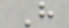H
